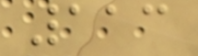113
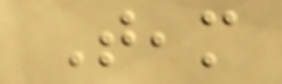Team
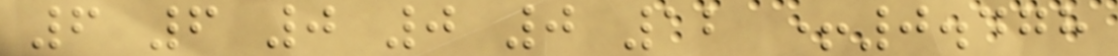6 6 0 0 0 12 +0.478
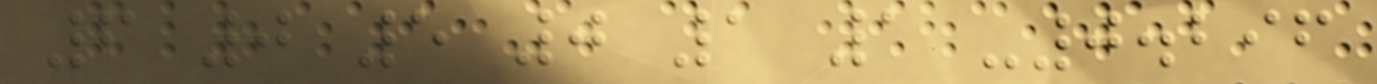6 0 5 0 1 1 -0.296
